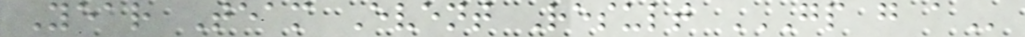Year Team Event Result GP G A
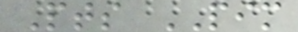Pts PIM
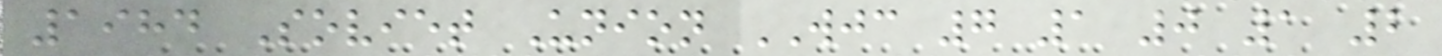1984 Soviet Union WJC 7 1 0 1 2
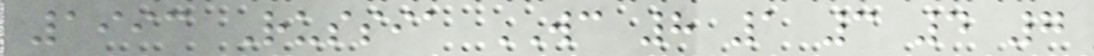1993 Russia WC 8 1 3 4 7
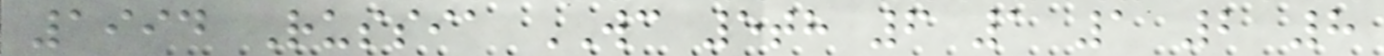1994 Russia WC 5th 6 1 1 2 8
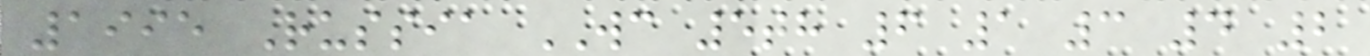1995 Russia WC 5th 6 1 3 4 2
